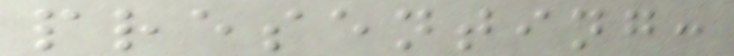presenting:
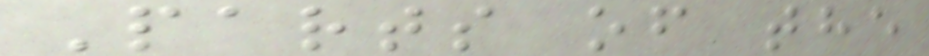Parts of the
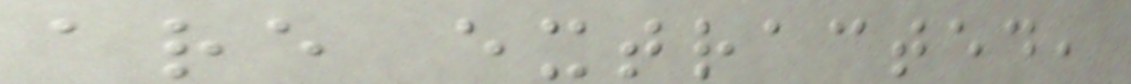are extracted,
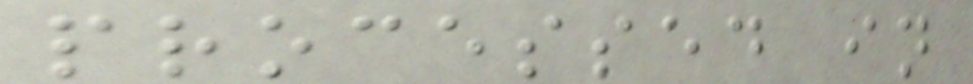processed in
